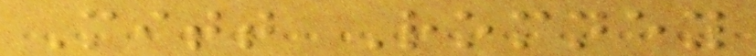Mitt Romney
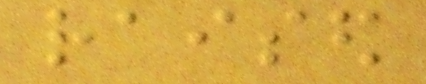raised
